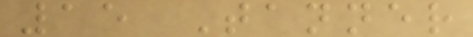15 Tanner
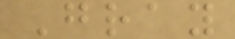Gray
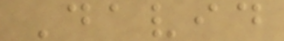David
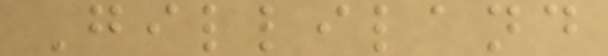Gilliland
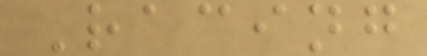Racing
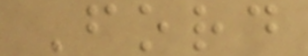Ford
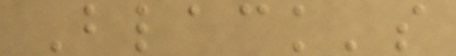Black's
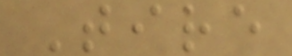Tire
